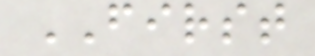FIRST
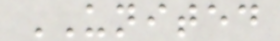UNITED
